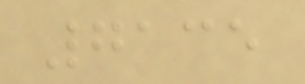7135
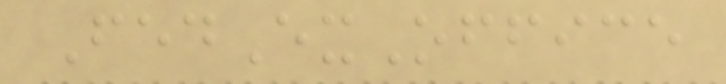FedExOffice
